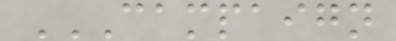CAMPAIGN
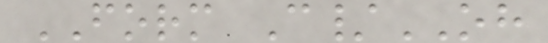FORM C/OH
